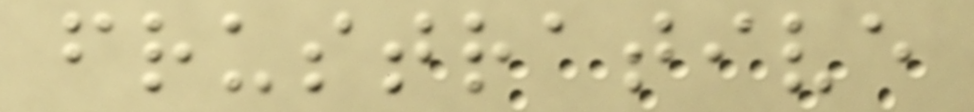frustrative
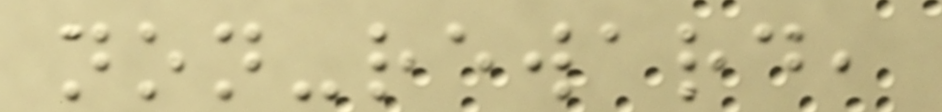non-reward,
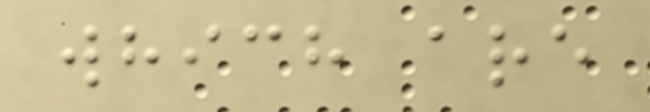which are
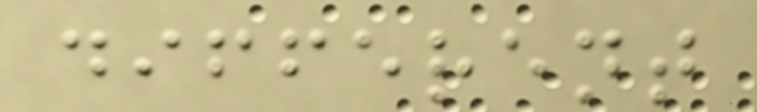different
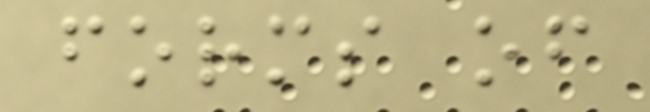forms of
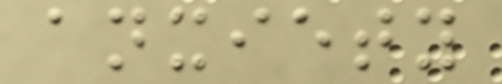anxiety
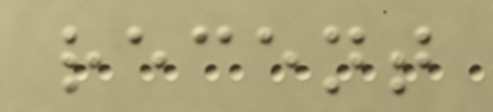recent
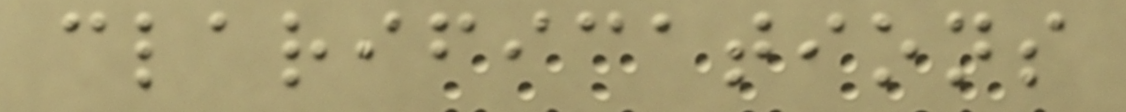clarifications
